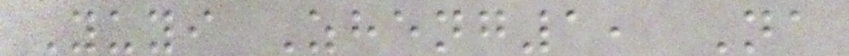Yuyi Zheng1, Na
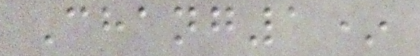Chang1*
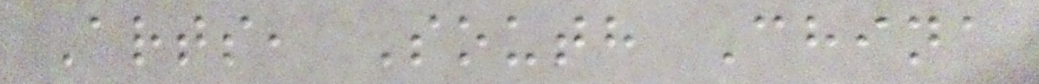Arts, South China
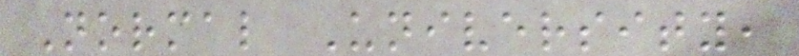Normal University,
